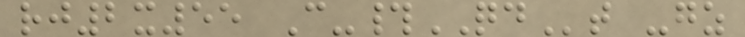rj2x55 C-#QDt -gz
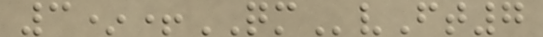3*+QMvFt7
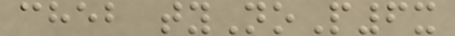cheb tyNoP6x
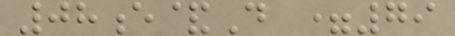08e&D =79
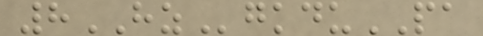8HZgkduPA
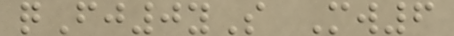qFj0yS Mw6
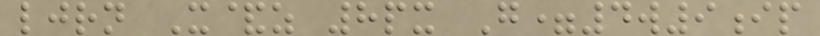ljrn X&z 8px G=4w9ip
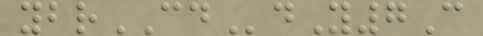ybrCDdY7C
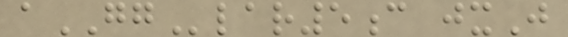aGGlar5c jxJ
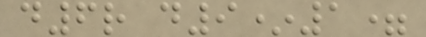d6r d9*1=
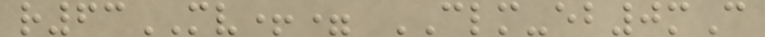r63MV+= CLM-eb0mC
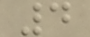4
